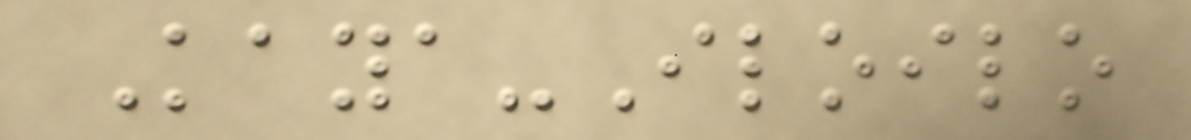Kaya-Iloilo
